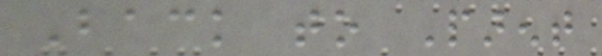Back to Parent
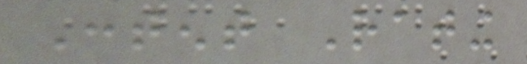Content Rating
